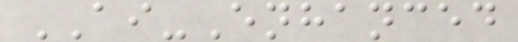AI-Enhanced
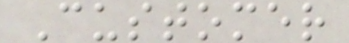Customer
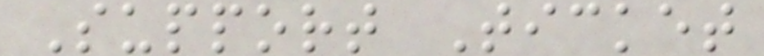Support Ticket
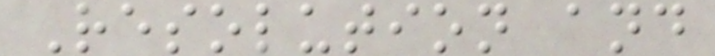Resolution and
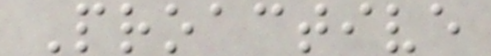Proactive
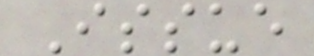Issue
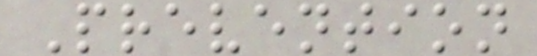Prevention
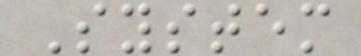System
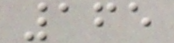165
